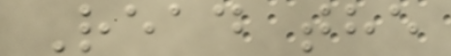Read the
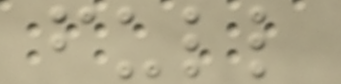full
